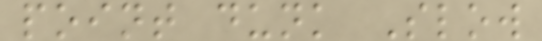point dunk Slow
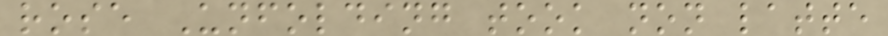rose Unfolding took non latte
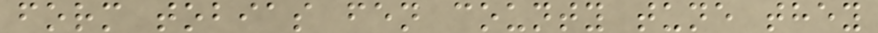form tobias fen county tune they
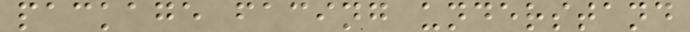package facing understand
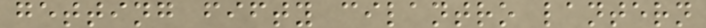getting fifty cilantro lantern
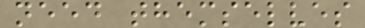need themselves
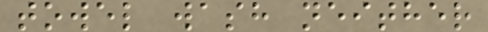towel wash neither
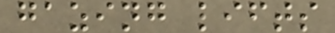gazing lifts
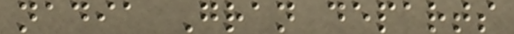nadia Gran departs
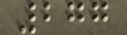277
